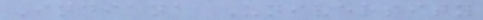Indiana University
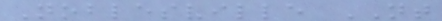Noblesville NT
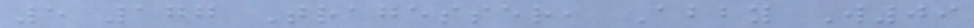5 177 Tragesser, Abby W09
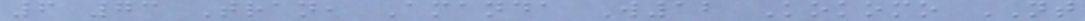6 73 Tran, Amanda W12 Kokomo NT
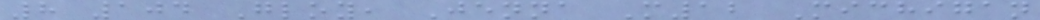8 104 Gloy, Jenna M12 Michigan
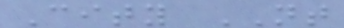City NT
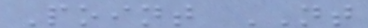Point NT
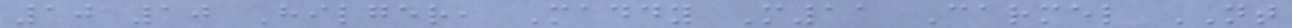10 10 Hilger, Maddy M11 Carmel NT
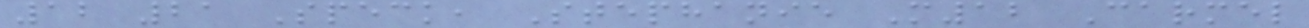12 21 Speck, Stephanie M12 Carmel
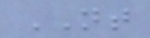NT
